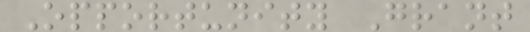Opportunity Grant
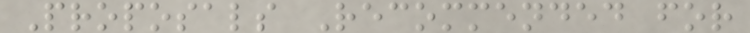Proposals Recommended for
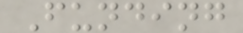Funding
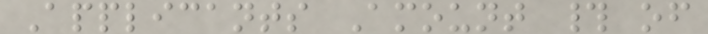Applicants Amount # of
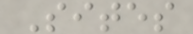Sites
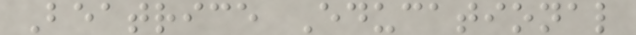Beatrice Educational
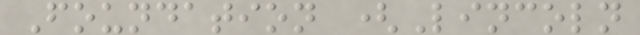Foundation (Lincoln
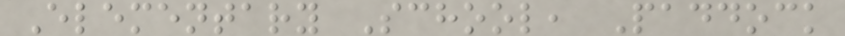Elementary School, Paddock
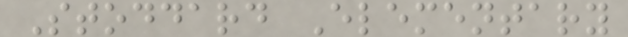Stoddard Elementary
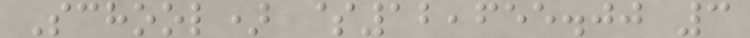School) $12,655.00 3
